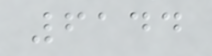6144
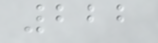222
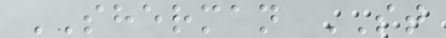SHERMAN ST
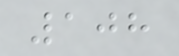108
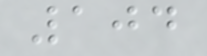104
